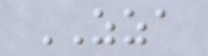ZZA
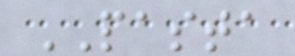PASTA
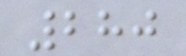280
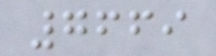7669
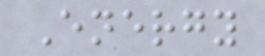Energy
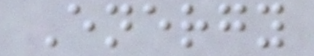Energy
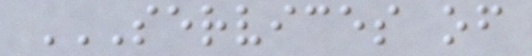SERVICES OF
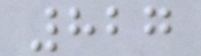827
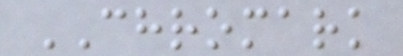CHROMARK
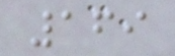169
